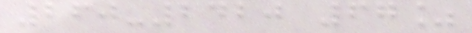260-2420 67%
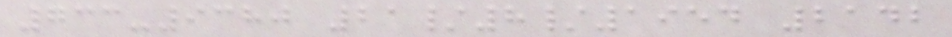733-9380 21/8/1954 2142
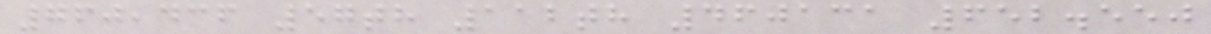760,436 57th 112th 460131 652.550
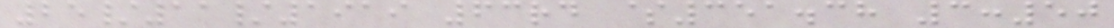25/11/1919 63rd $351.38 3:50
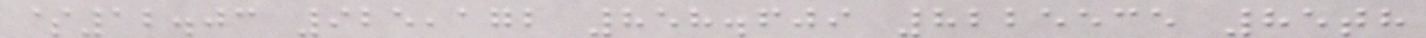$12.03 925,172 858.609 8225535 85th
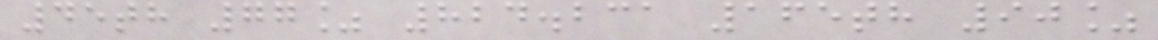45th 77% 824.231 165th 90%
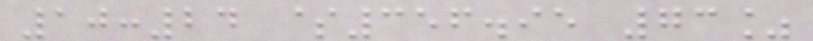10:24 $356.95 73%
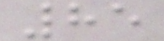85
